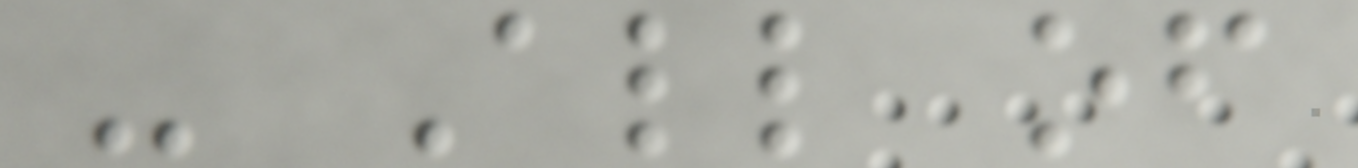- All of
